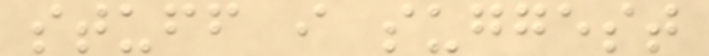stuff i suggest
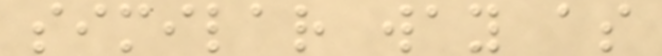similar way as
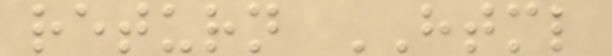return HTML
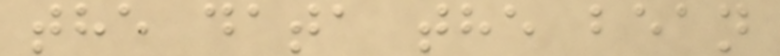the data the bean
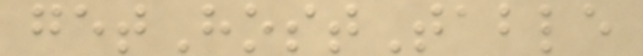getHostTable
